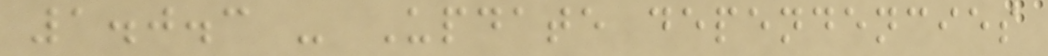1.0.3 - Update dependencies
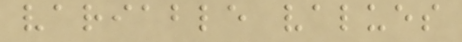variable values
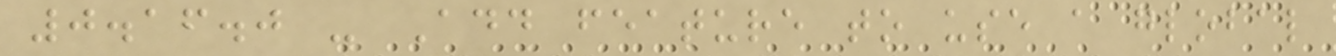0.16.0 - Add feature to use a global
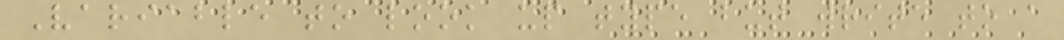Variable to look up type but write to a
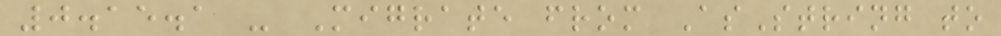0.15.1 - Migrate from AsString to
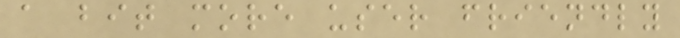a bit more user friendly
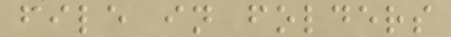file in folders
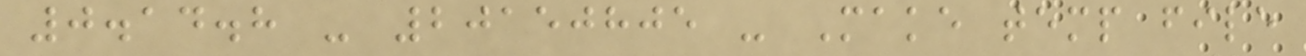0.14.8 - 20150805 - Make temp file
